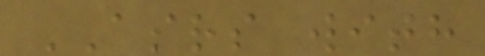ASRS with
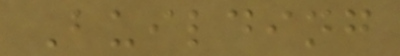Building
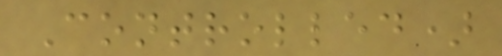Controlled)
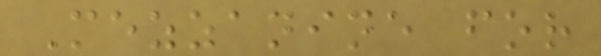Mezzanine for
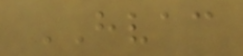HVAC
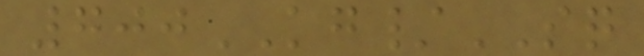700KG/SQ
